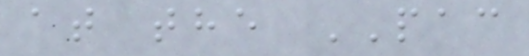at the PAC
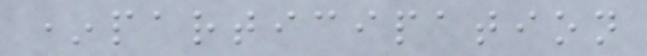*participation
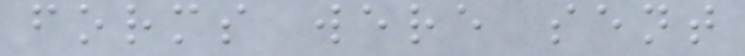forms were sent
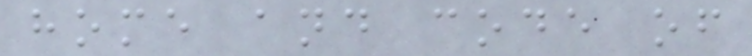home and code of
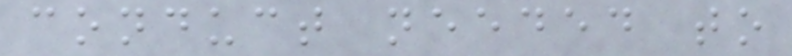conduct needed to
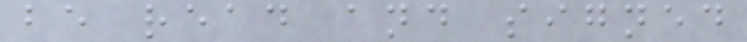be read and signed
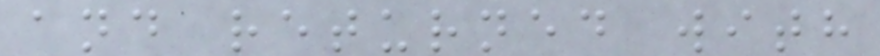and returned with
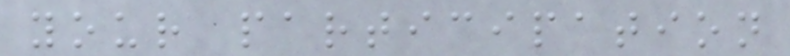your participation
